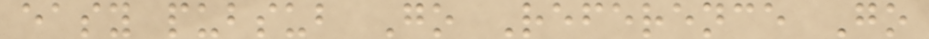easy pubsub Go Reference Go
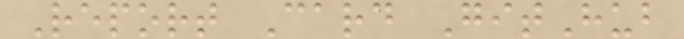Report Card GitHub
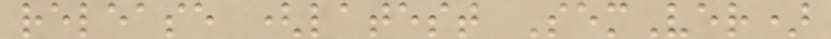release (latest SemVer)
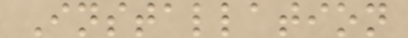Installation
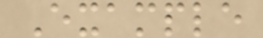Example
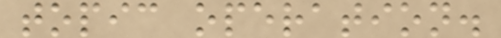topic operation.
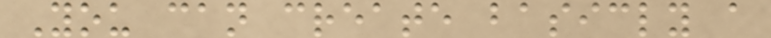You can create basicly a
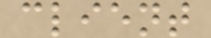client
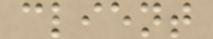client
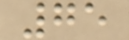75
